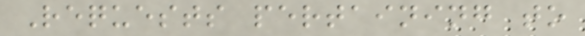Requests pertaining to
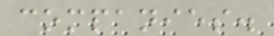companies.
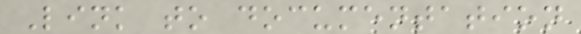Link to documentation
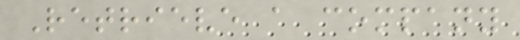Retrieve a company
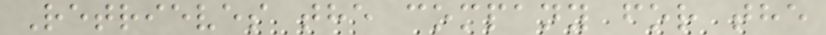Retrieves the company for the
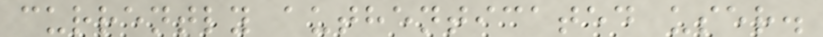currently authenticated user.
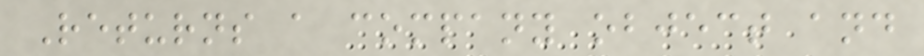Returns a company object and
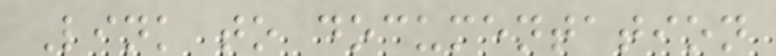Link to documentation
